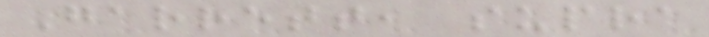Garrett, supra
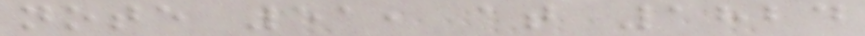note 51, at 1824
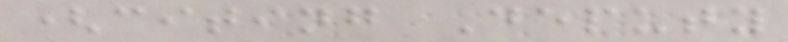(citing Deputy
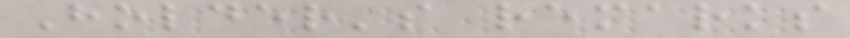Holder's remarks
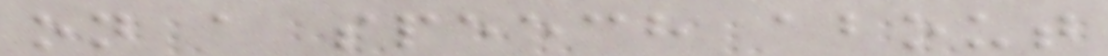on a speech about
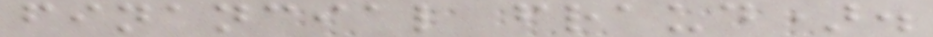financial fraud).
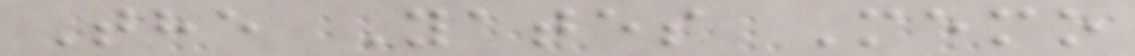The Yates Memo
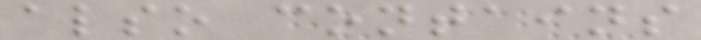also contains
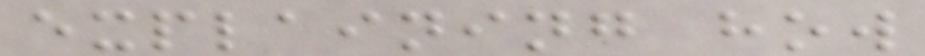explaining how
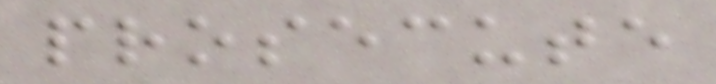prosecute
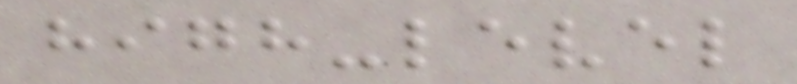high-level
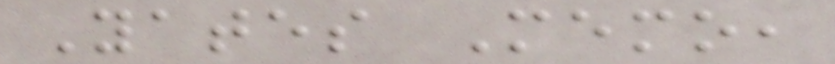Yates Memo,
